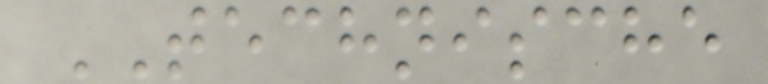TECHNISCHE
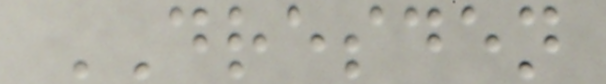DRESDEN
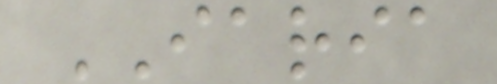IARIA
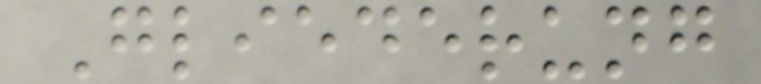Gliederung
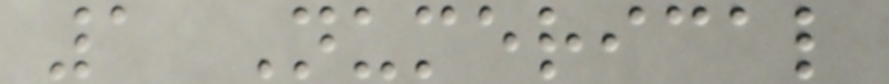1 Numerical
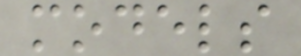models
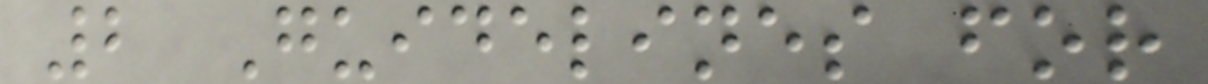2 Guidelines for
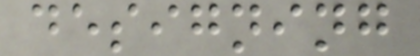designing
